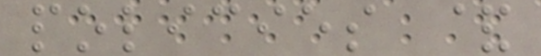policies &
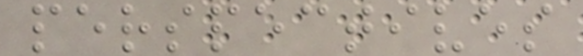perspectives
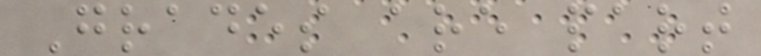Grades are part
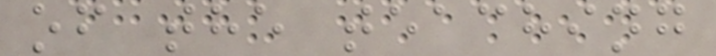of the teaching
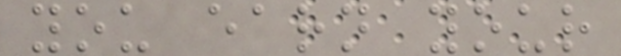you earn your
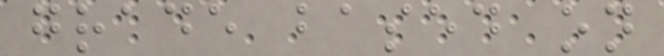grade based on
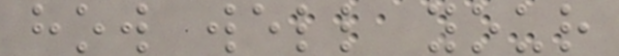how well your
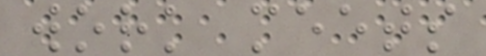work meets
